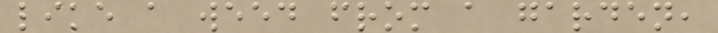like a weed from a garden,
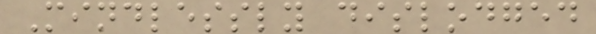Mindlessly dislodged
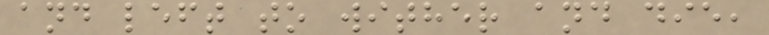and left to wither and die,
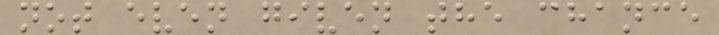not even given the chance
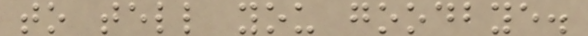to tell you goodbye.
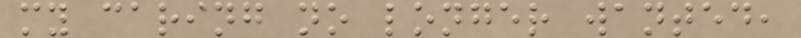my caring no longer wanted,
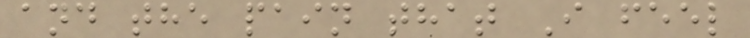and the pain that I feel
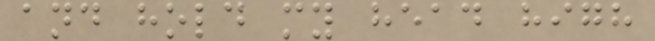and hold my head high
